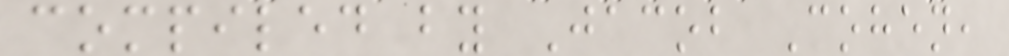compiled by Jacob Cohen,
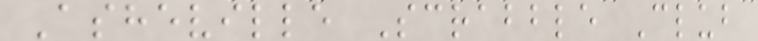Asheville Scrabble Club
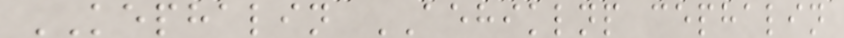KEPHALIN AEHIKLNP cephalin
